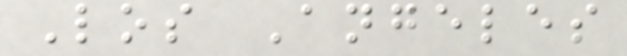Los Angeles
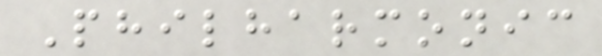Philharmonic
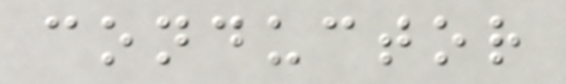conductor
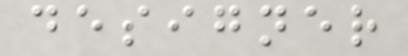designer
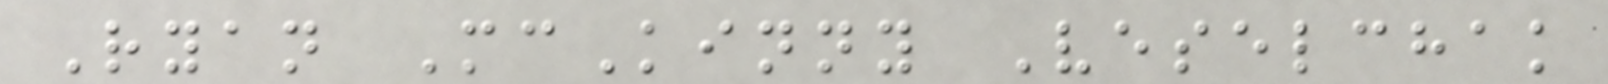Ryan McKinny Veselchak
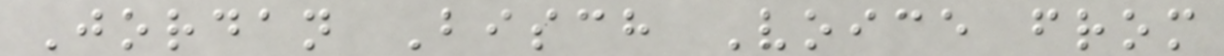Jordan Bisch Voice from
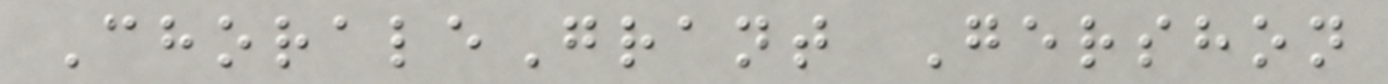ChoraleGrant Gershon
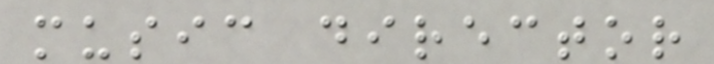music director
